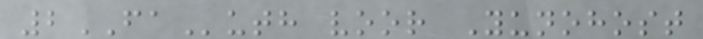2FAuth voor Yunohost
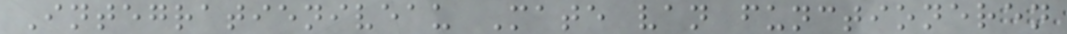Integratieniveau Mate van functioneren
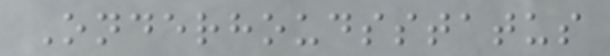Onderhoudsstatus
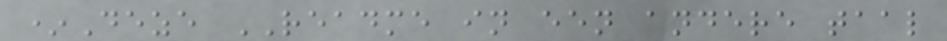*Deze README in een andere taal
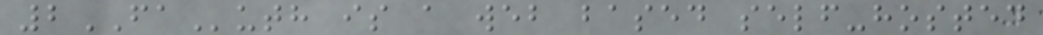2FAuth is a web based self-hosted
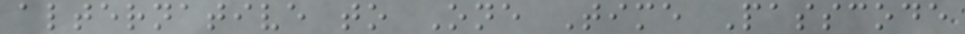alternative to One Time Passcode
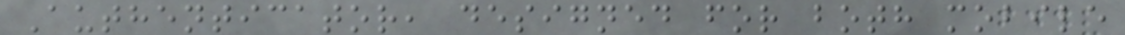Authenticator, designed for both mobile
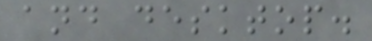and desktop.
